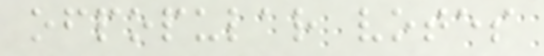ofpopular votes
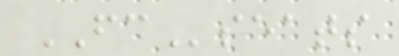FCseats
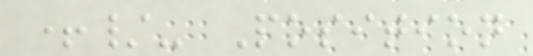+/- Position
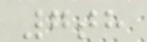7th
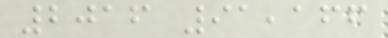2016 91,166
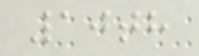10th
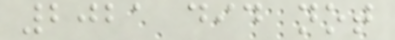2021 did not
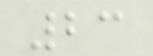23
